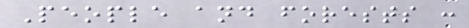People and forests :
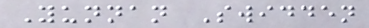Yunnan Swidden
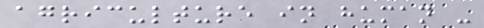agriculture in human -
